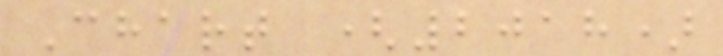Chart (2018)
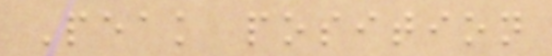Peak position
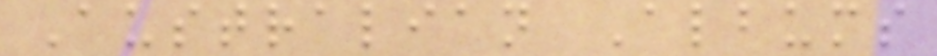Australian Albums
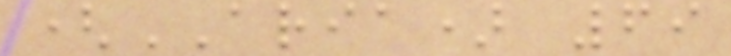(ARIA) 69
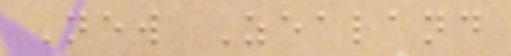New Zealand
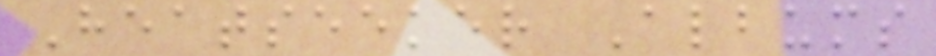Heatseeker Albums
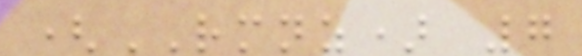(RMNZ) 7
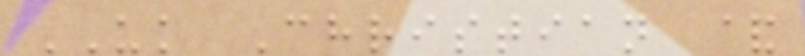UK Christian &
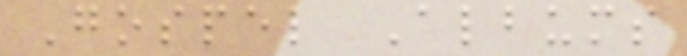Gospel Albums
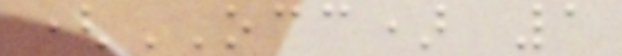(OCC) 1
